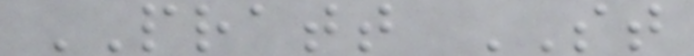PRATT ST
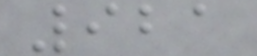921
